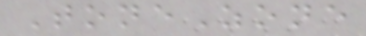ToneZone
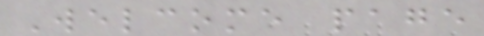Welcome page
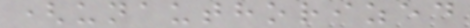(unauthorized
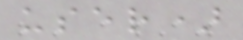user)
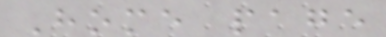Home page
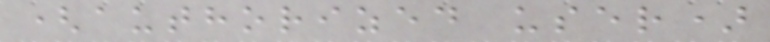(authorized user)
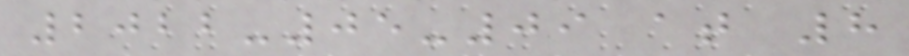2022-05-09 at 8
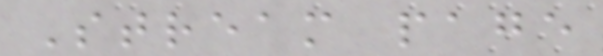Stream page
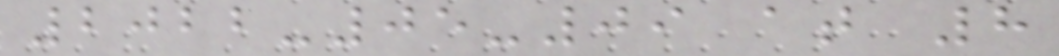2022-05-09 at 8
